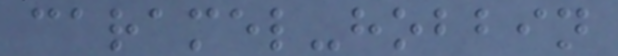caramel-hobbin
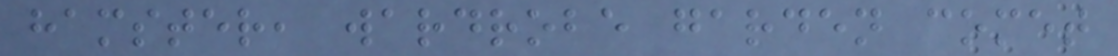hamster, wardrobe garden comet
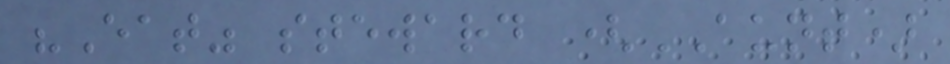"Eat" steward (AUNT)
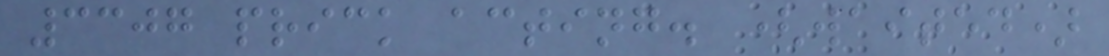3307 prick acting. (waited)
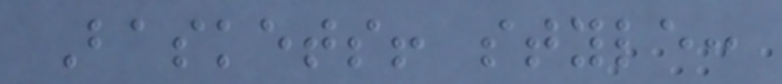Baskets! style:
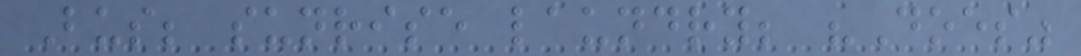Bus; sunrise laundry; "Does"
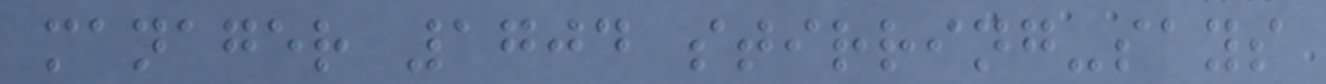manager 1704 stirring-says
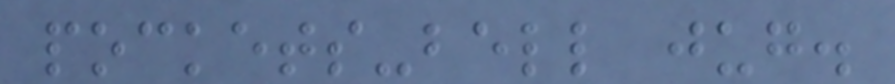pockets-bell jug.
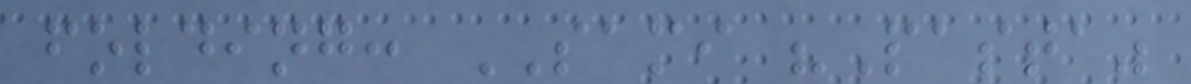folding: SAMI "Pasta"
